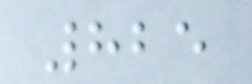825
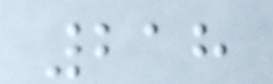218
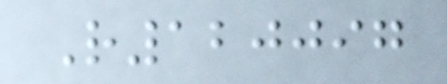R120097
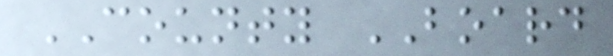COUNTY BOARD
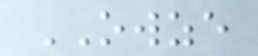OWZE
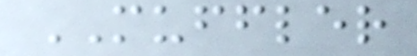MUFFLER
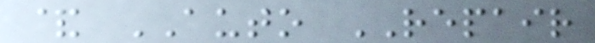& AUTO REPAIR
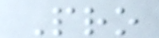Pro
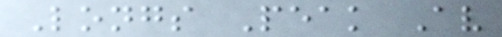Longs Peak Av
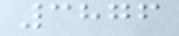3876
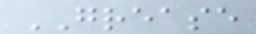GREASE
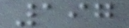197
